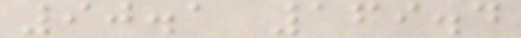90.1 169.4
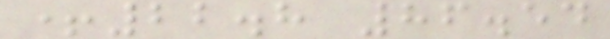+22.8 86.54
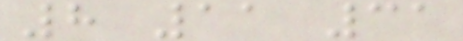8 11 31
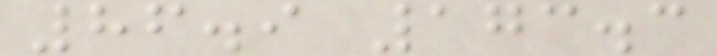86.9 173.3
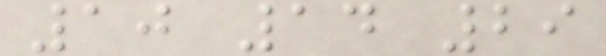10 14 29
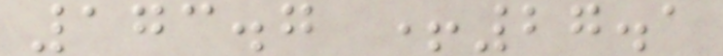173.7 +27.1
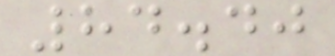84.40
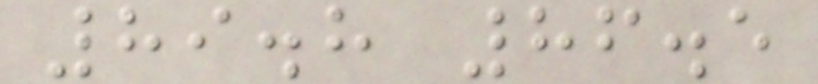89.8 86.5
